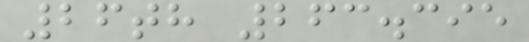26th 263.395
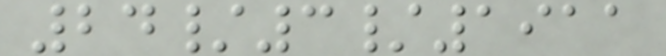24/3/1911
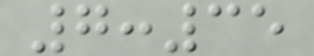7:35
